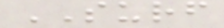SURF
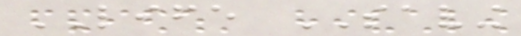LIFE SAVING
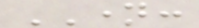NAME:
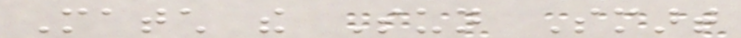Match the Sun Smart
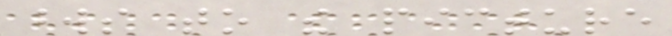words to the picture
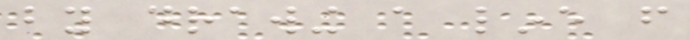by drawing a line from
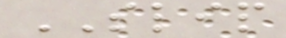SLIP
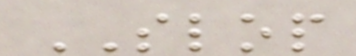SLOP
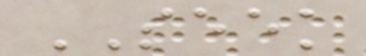SEEK
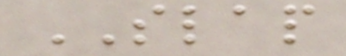SLAP
